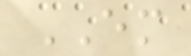EM
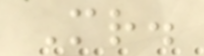Mr.
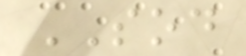SOD
